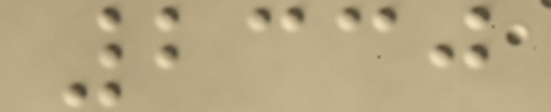2330
